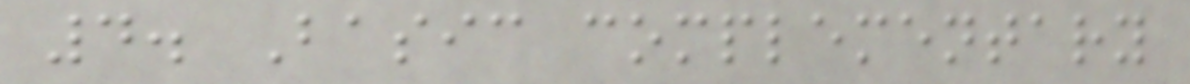4. Basic complementary
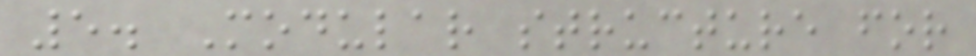5. Modular structure for
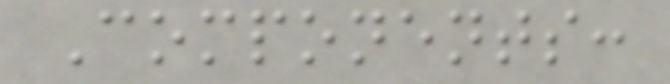Components:
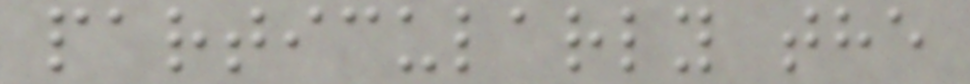particularly the
